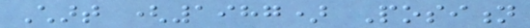Chart (1987) Position
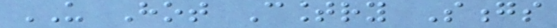US Hot Country Songs
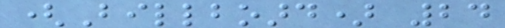(Billboard) 24
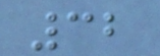32
